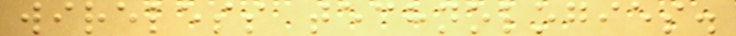wireless technologies.
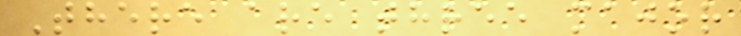There are three major
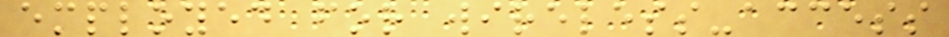employed for wireless-access
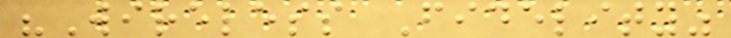"Wireless Fidelity"
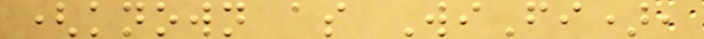(known as WiFi),
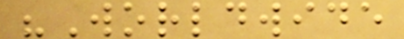"Worldwide
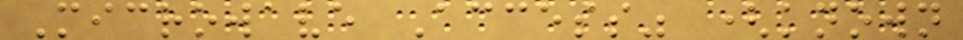Microwave Access" (known
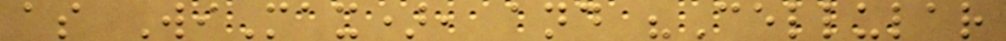as WiMax), and "Cellular
